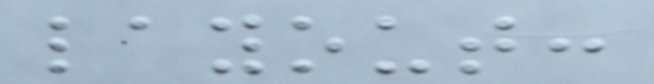layout:
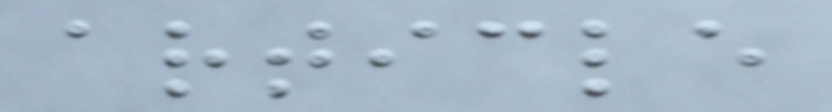article
